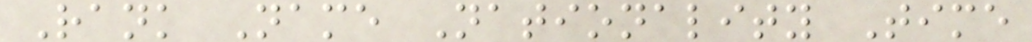Rank Name Nationality Time
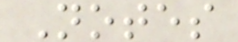Notes
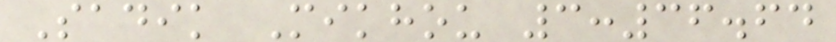Sadik Mikhou 3:36.64
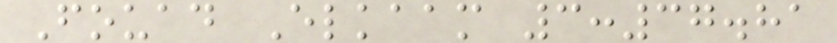Fouad Elkaam 3:37.81
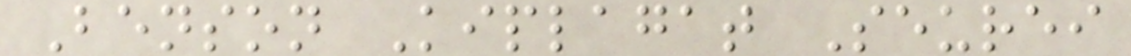Benson Kiplagat Seurei
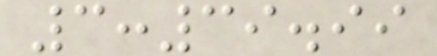3:39.99
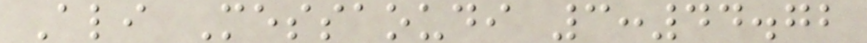Ali Messaoudi 3:44.72
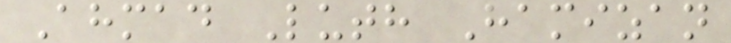Ahmad Luth Hamizan
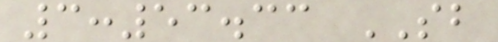3:53.33 SB
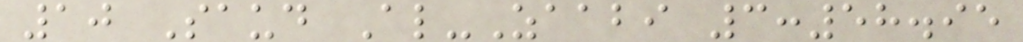10 Saud Al-Zaabi 3:58.95
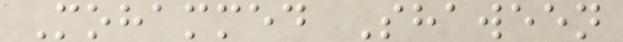Mohammed Shaween
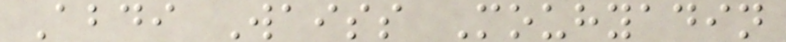Abdi Waiss Mouhyadin
